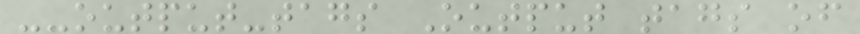--output-tags Output tags of
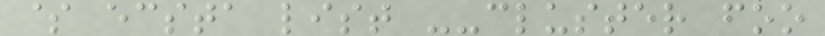$ ecsta list --cluster foo
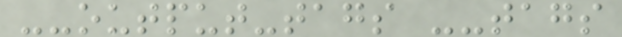--output-tags --tags
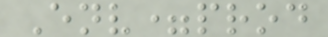Env=prod
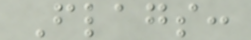Flags:
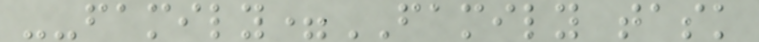--family=FAMILY task
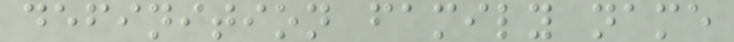definition family name
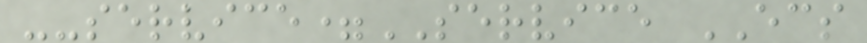--service=SERVICE ECS
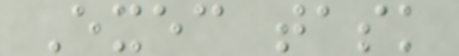Exec task
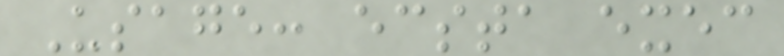Usage: ecsta exec
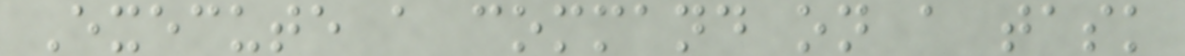Execute a command on a task
